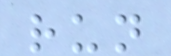run
